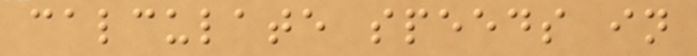calculate speeds in
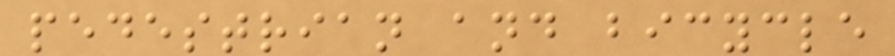pedestrian and bicycle
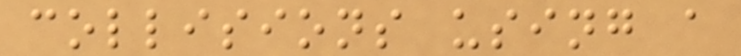collisions using a
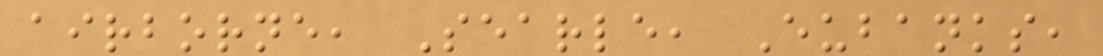airborne, Searle, Eubanks,
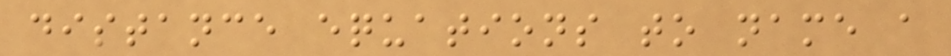distance equations to name a
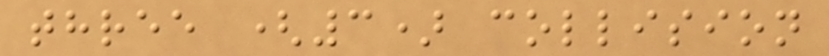three (3) collision
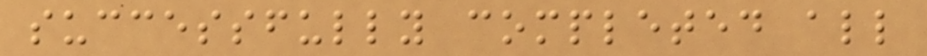successfully completed all
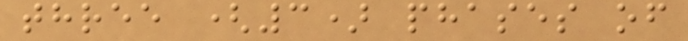three (3) phases of
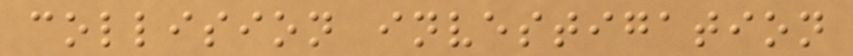collision investigation
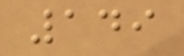149
